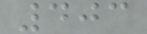403
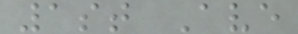1st Ave
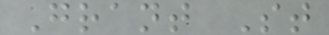Grant St
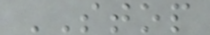STOP
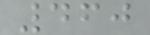460
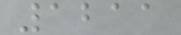1211
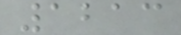1213
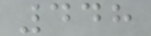448
